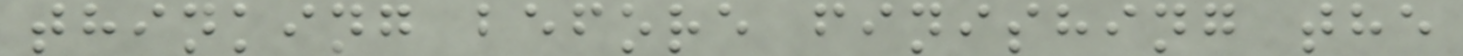thinking before finishing the
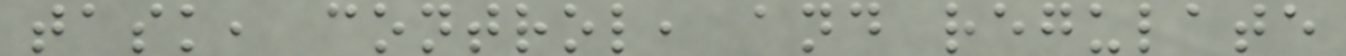task, control, and regulate
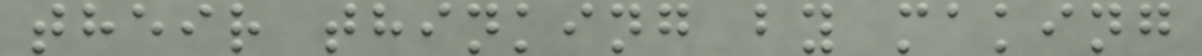their thinking by making
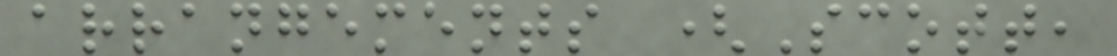arrangements (Scott,
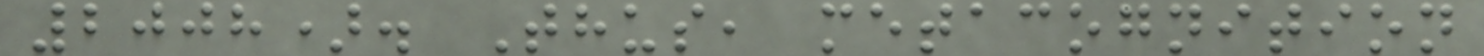2008). Thus, metacognition
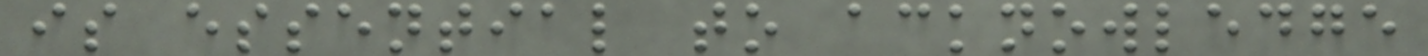is essential to acknowledge
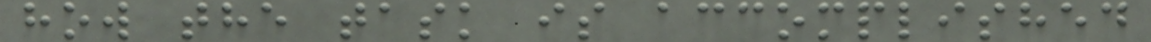how the task is accomplished
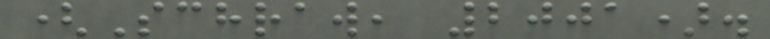(Schraw, 2001).
